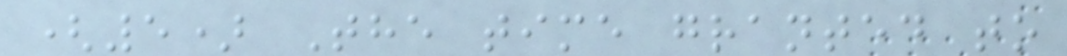(5) The time granted to
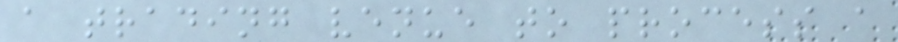a trading venue to process a
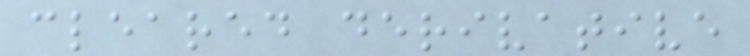cleared derivative
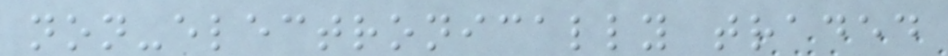non-electronically traded
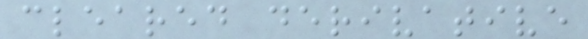cleared derivative
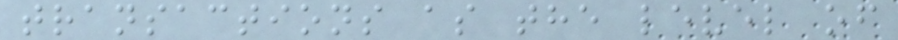transactions as the level of
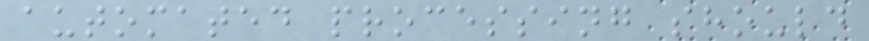automated processing should
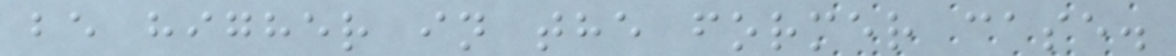be higher in the former case.
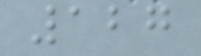127
